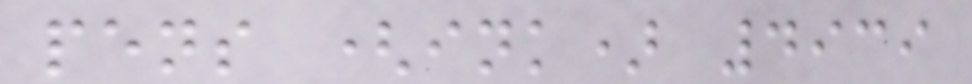pens (ink) 4939
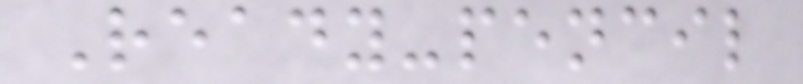Ready-pencil
